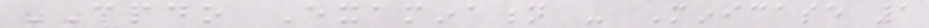CPDO Examination - Minicase 1
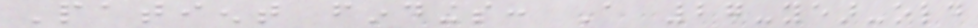Patient findings: A 27-year-old
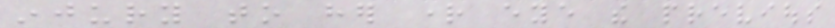injury to her right eye the previous
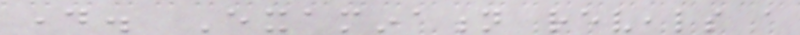day. Examination reveals a
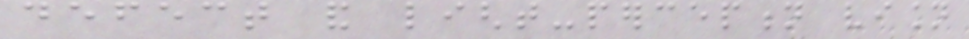defect and light-perception vision
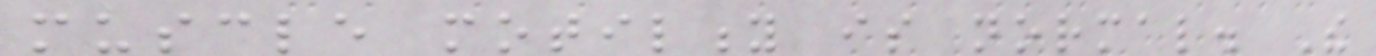muscle motility is normal. The
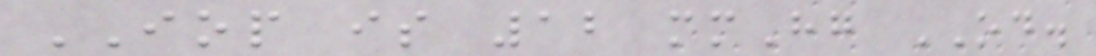IOP is 12 mmHg OD.
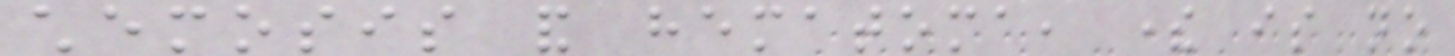chemosis and hematoma, there is no
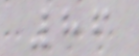86
